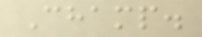Champ.
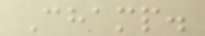Champ.
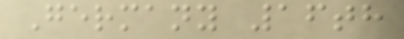Germany 16th
